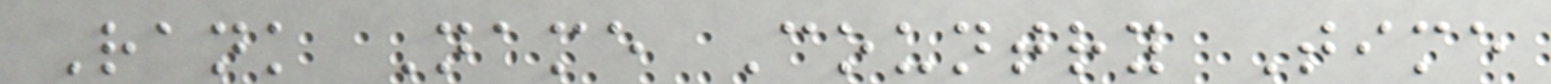Rank Name Country Time
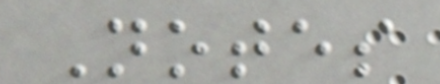Notes
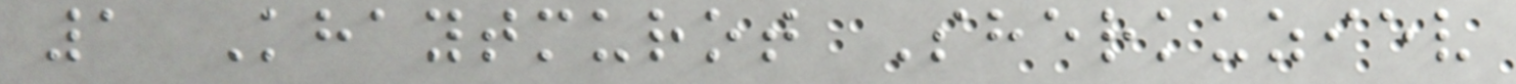1 Khaytmurot Sherkuziev
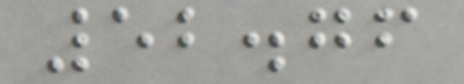52.76
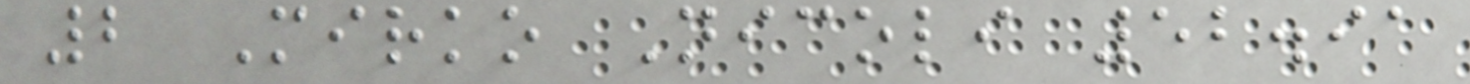2 Mirko Nicoli 52.91
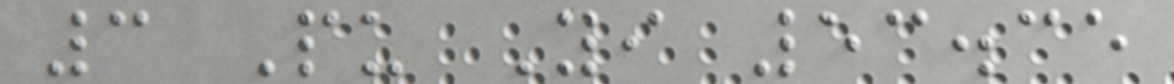3 Pu Yi 53.35
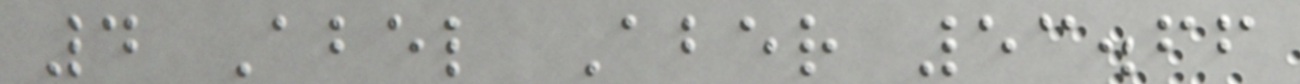4 Abel Aber 53.66
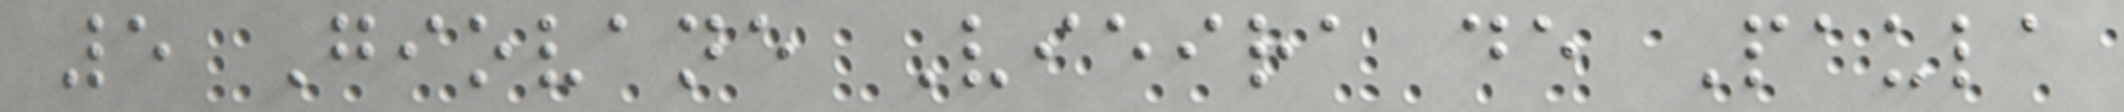5 Giovane Vieira de Paula
